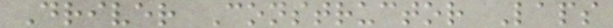Driver Constructor Laps
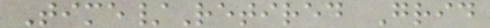Time/Retired Grid
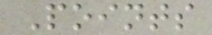Points
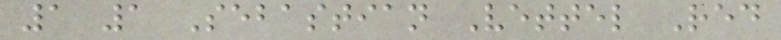1 1 Sebastian Vettel Red
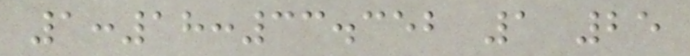1:18:33.352 1 25
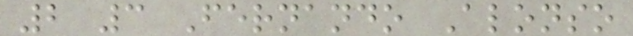2 3 Fernando Alonso
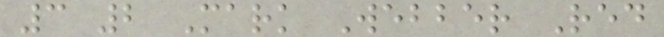3 2 Mark Webber Red
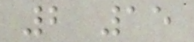2 15
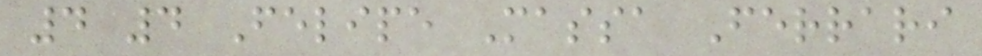4 4 Felipe Massa Ferrari
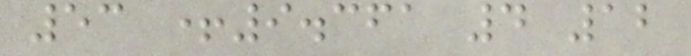53 +9.361 4 12
